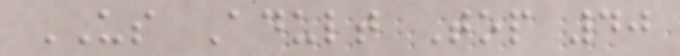US Adult Top 40
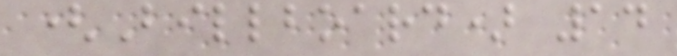(Billboard) 14
